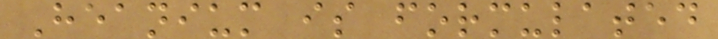Heanium is formulated
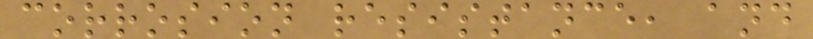corrosion resistance, and
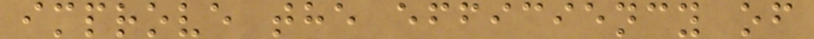improve the efficiency of
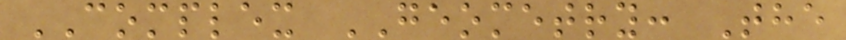COMPLEX GEOMETRY: The
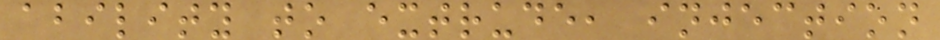ability to extrude, injection
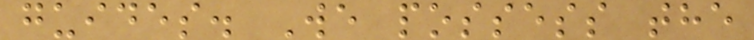guides. We possess the
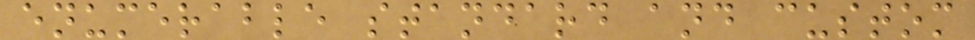enumerable standard and custom
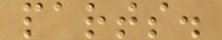parts.
